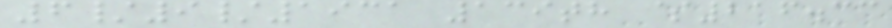6/9/1931 139th $216.33
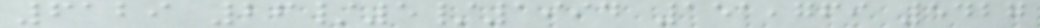6129 26/5/1994 151,769 5427
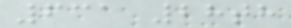631 28th
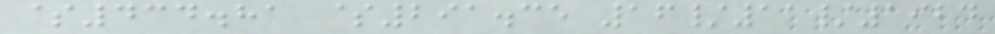$434.81 $291.35 16/11/1924
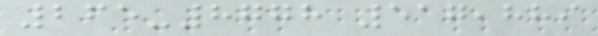265-8778 517,889
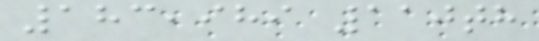183,989 110th
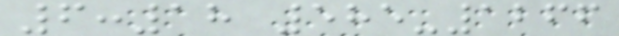6:18 585-1266
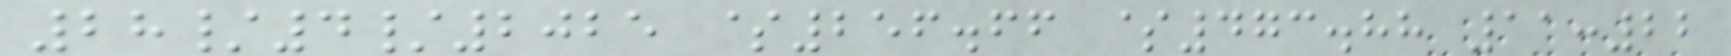28/4/2025 $256.66 $473.88 11:22
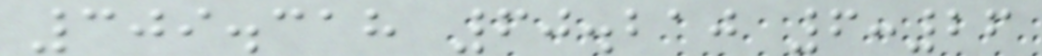309.318 60.210 6:26
